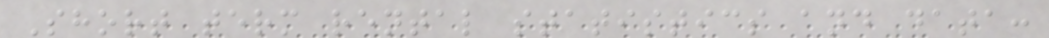Short term rental statistics and data:
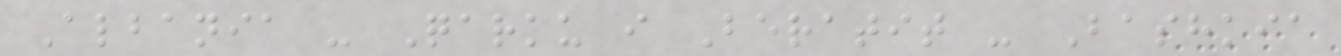Albania - Qarku i Beratit - Bashkia
